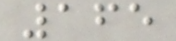165
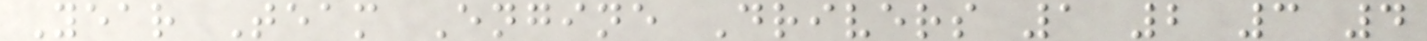Year Team Engine Drivers 1 2 3 4
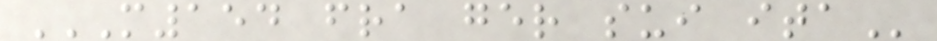M154 FRA GER SUI ITA
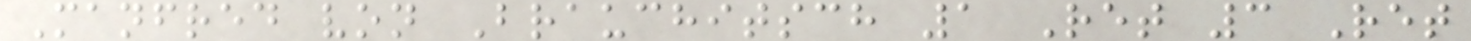Manfred von Brauchitsch 1 Ret 3 Ret
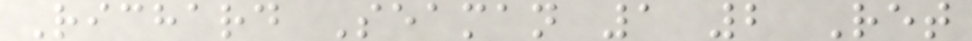Richard Seaman 1 2 Ret
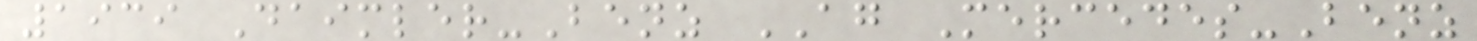1939 Daimler-Benz AG Mercedes-Benz
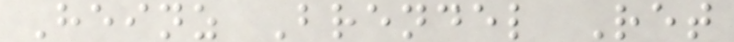Heinz Brendel Ret
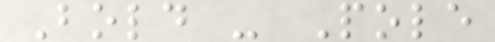Bold - Pole
